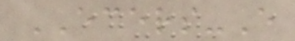ECERS-E
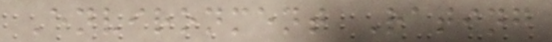Environment Rating
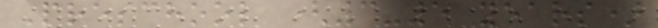Preschool (3-5 years)
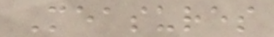Measures
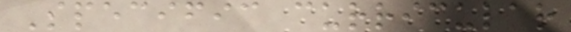Specific curricular
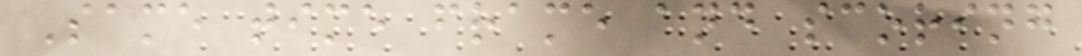Same time frame and scoring
